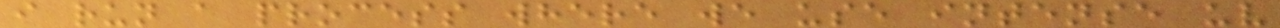i run a process where we use intense uv
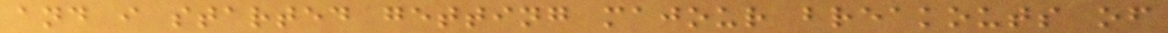and i started getting majour breakouts of
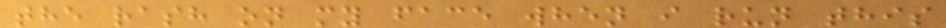the rash on my face when i run this
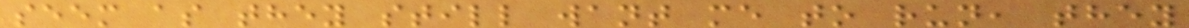seem as they still want me to run, they
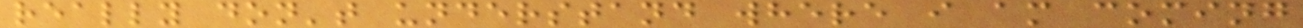really don't understand where i am coming
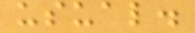usual.
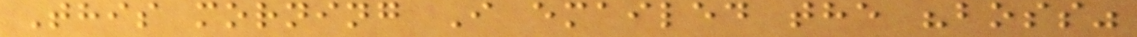This morning I emailed the "boss"
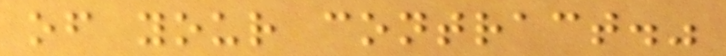of your contract."
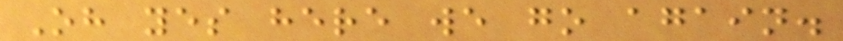Oh yes here we go again.
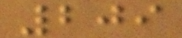209
